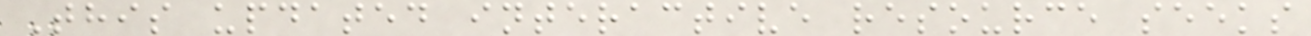This updated interactive resource seeks
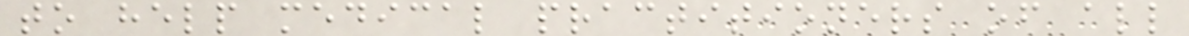to help medical practitioners of all
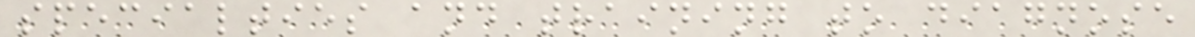specialties and training to diagnose
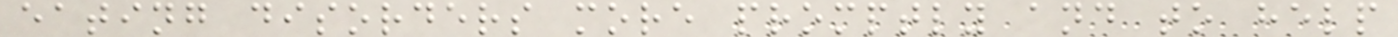eating disorders more promptly and to help
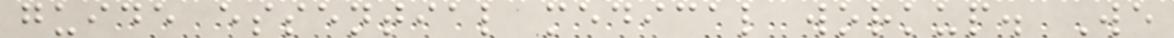guide essential medical workup. We
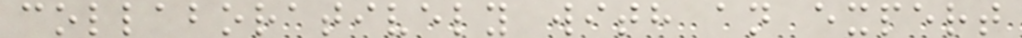collaboratively with an expert
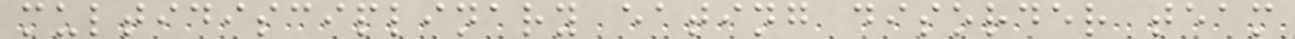multidisciplinary eating disorder team
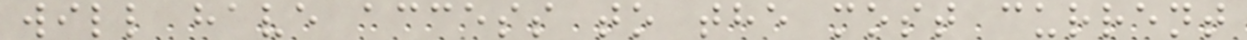will have access to the most current
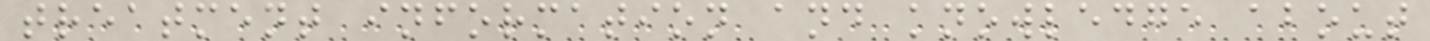treatment information and knowledge about
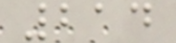214
